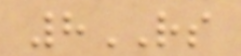8RS
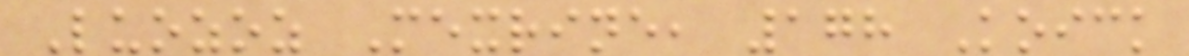Luozoz Mexrine, 178 Koick
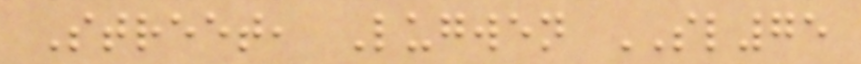Street, Lugwen SL75
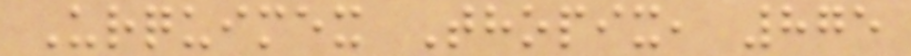Urquimex Thopix, 875
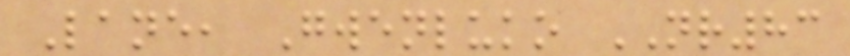Lane, Gwenluko NR83
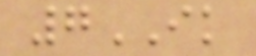7IK
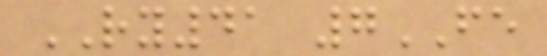RY41 7FE
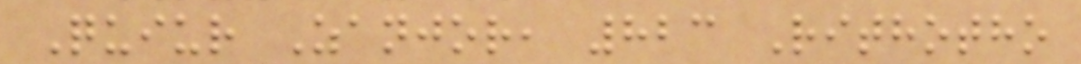Quiur Zanjor, 823 Rithotho
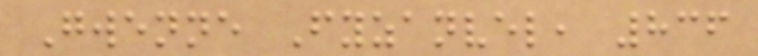Gwenne Fyzanvel, 836
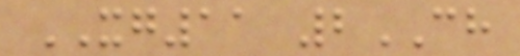XG11 2CH
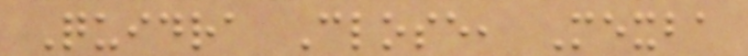Quidra Close, Mexba
